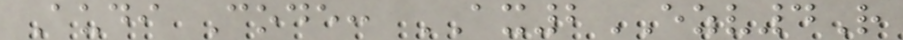Audi Code: AX2EZV4R
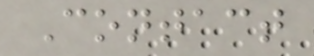Contact
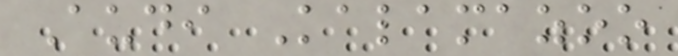Audi Kalamazoo
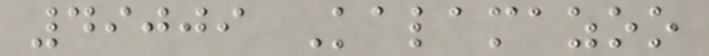49009 Kalamazoo
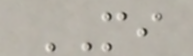MI
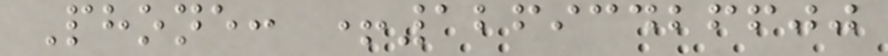Phone: +12693426600
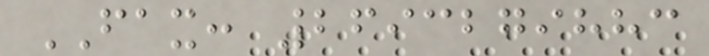FAX: 2693279883
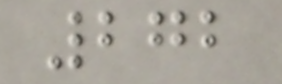272
